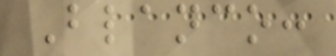Blanco:
